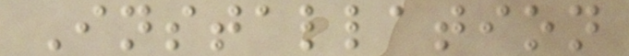Installation
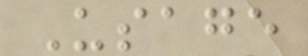Usage
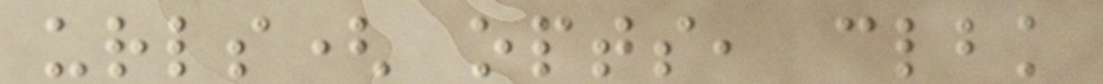urls( opts, clbk
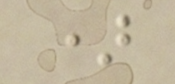)
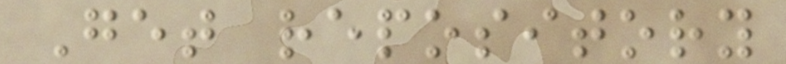Get repository
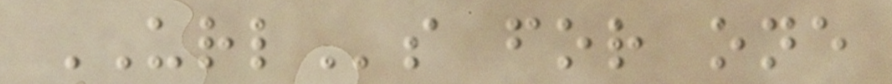URLs for one
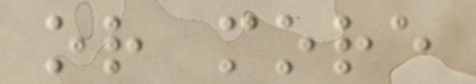or more
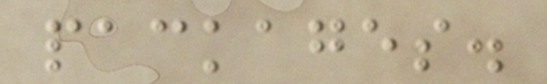packages.
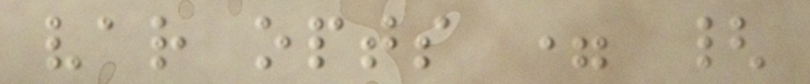var opts = {
